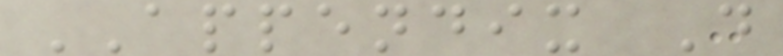APPENDIX D
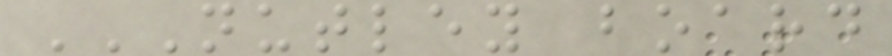NUTLEY BOARD
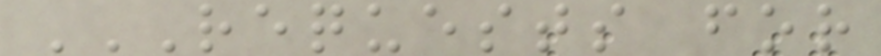REQUESTS FOR
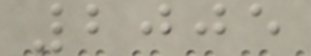2005
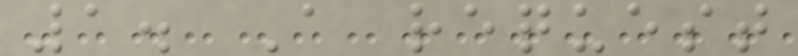1. A request
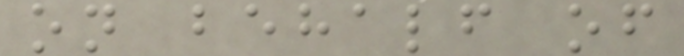on behalf of
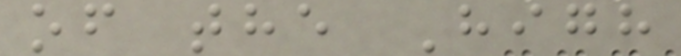of the High
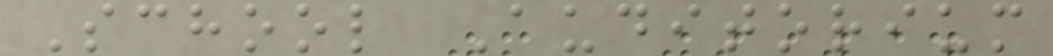School Auditorium
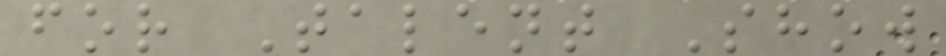for Talent Show
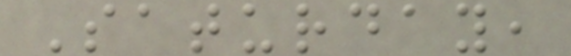Saturday,
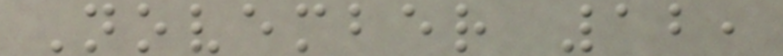November 12,
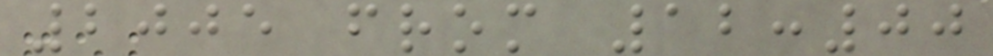2005 from 12:00
